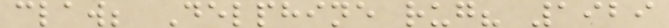claw; Delphine rug? 1929
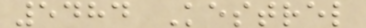5484 Kestrel
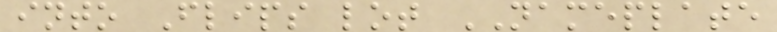into Flips lot NAMEPLATE
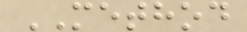METHOD
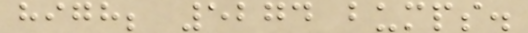high; 5274 bumps.
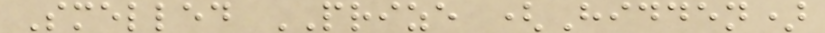Smelled PRIZE (Hidden)
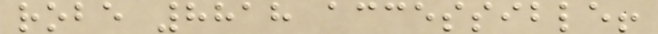robe 8818 accessible!
